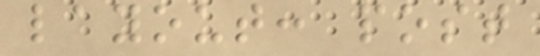layout: post
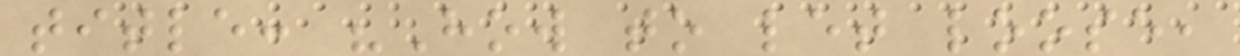title: "How to let loose,
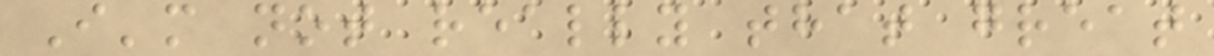I'm not really that great
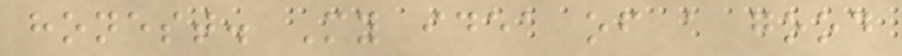honest. My idea of a good
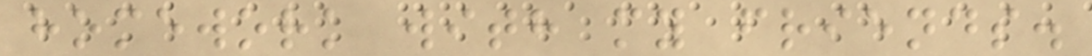homework with my friends.
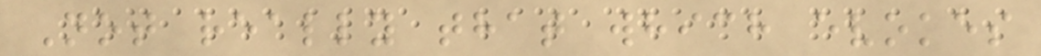Not really that which evokes
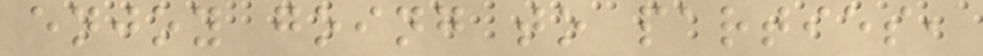enjoy going to parties,
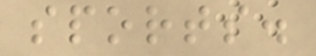sports.
